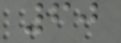60
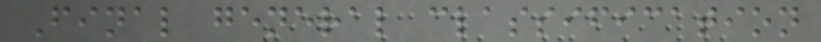Final general classification
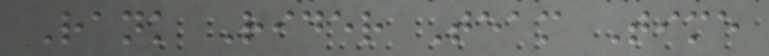Rank Rider Team Time
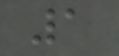1
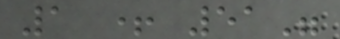1 + 51"
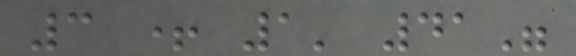3 + 1' 41"
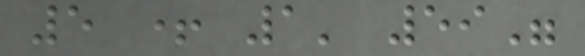5 + 1' 59"
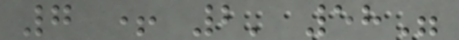7 + 2' 58"
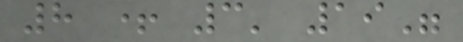8 + 3' 19"
